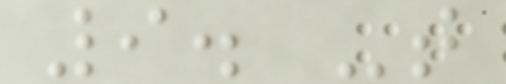9. -t
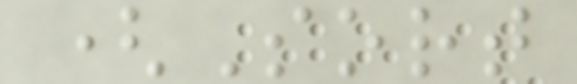(Sort
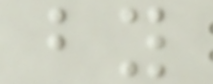by
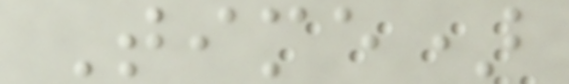Time)
